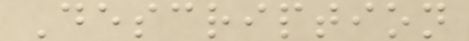Description
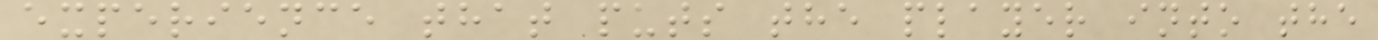experience that puts the player into the
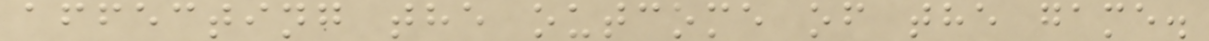affecting the outcome of the game.
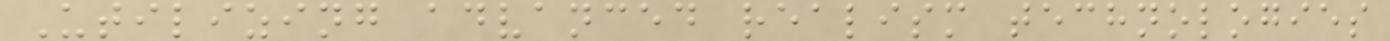Utilizing advanced realism technologies
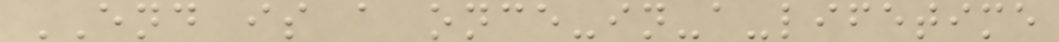END is a once-in-a-lifetime
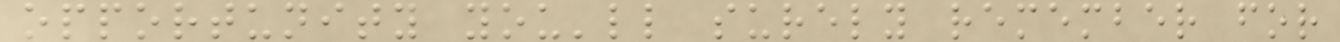opportunity you'll surely remember for
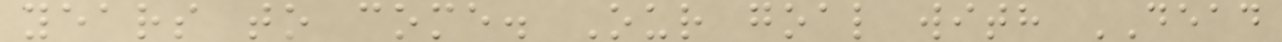years to come. Our goal with DEAD
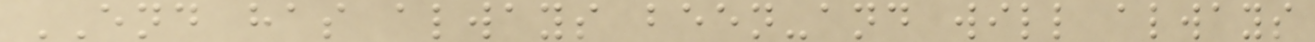END has always been-and will always
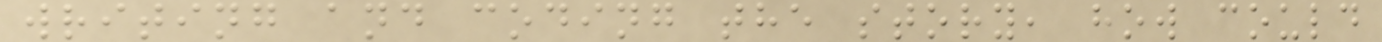writing and coding the story, how could
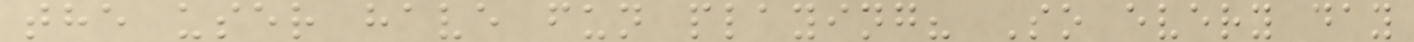the user have fun playing? So every day
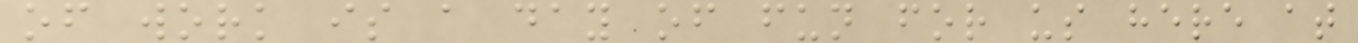of work is a day of fun for us here at
